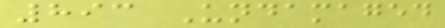893 Undamaged
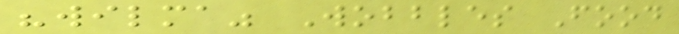"wilma" Wobbles Food
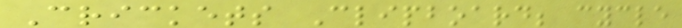Crickets Clipboard; cycle
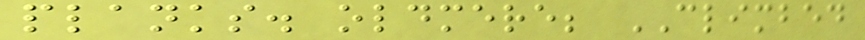planks. oldmere; CLIMBED
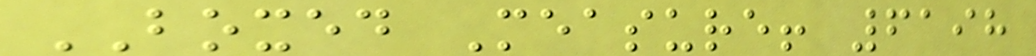BOXED Measure! 6198
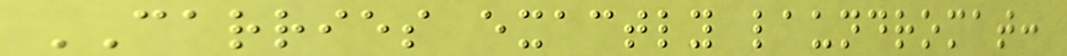CARRIES exactly laundromat:
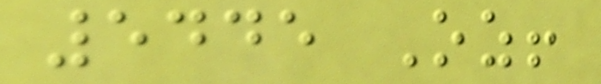5445 Oz!
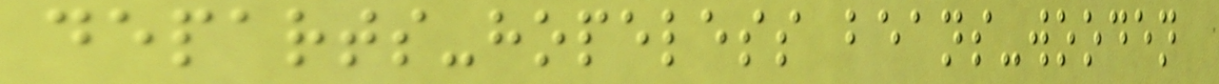departs-hopeless beans-wooden
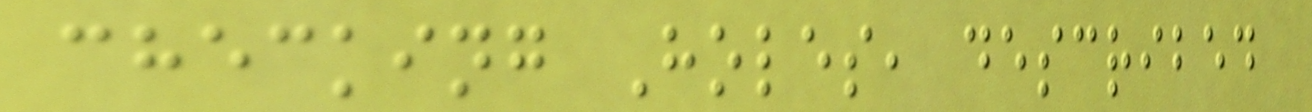checking Holes, described
